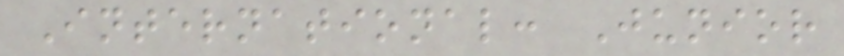International: Junior
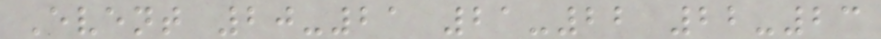Event 20-21 21-22 22-23
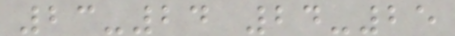23-24 24-25
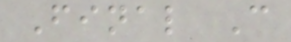Final C
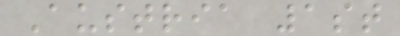Austria 1st
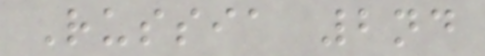Russia 2nd
